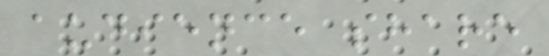audience share
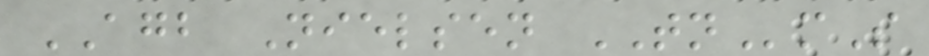AGB Nielsen TNmS
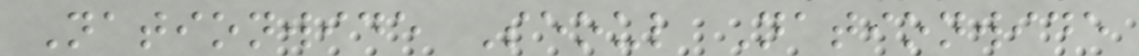Nationwide Seoul Nationwide
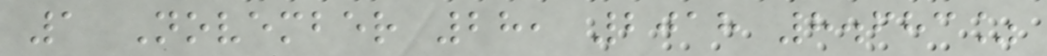1 November 28, 2018 8.683%
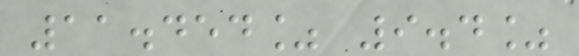11.454% 9.4%
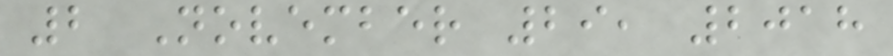2 November 29, 2018
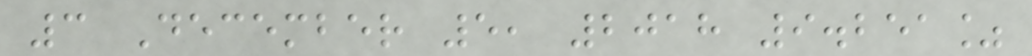3 December 5, 2018 9.251%
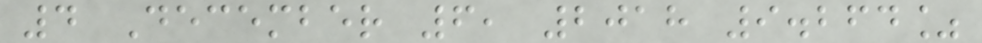4 December 6, 2018 9.264%
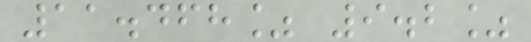11.468% 9.2%
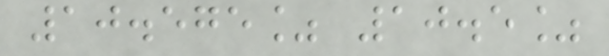10.575% 10.5%
